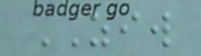ZIW
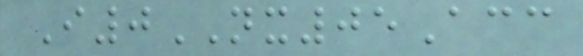I0NX05Acc
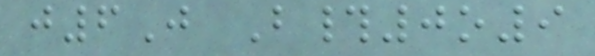j6J B#0o9
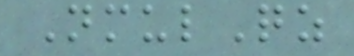NmulQz
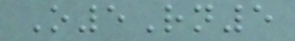O5Rn5
